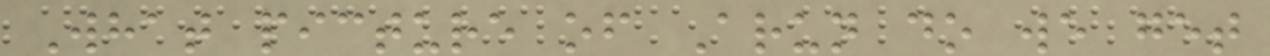What picture of Arun do we get
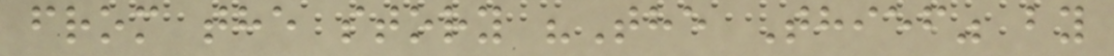from the story "The Thief" by
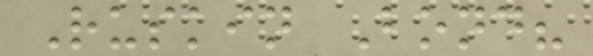Ruskin Bond?
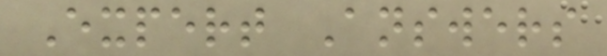Expert Answers
